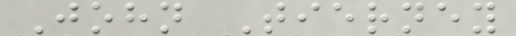John Tierney
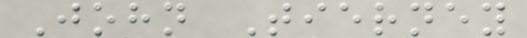John Tierney
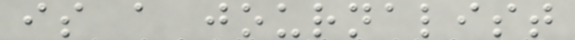is a journalist
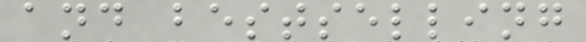and bestselling
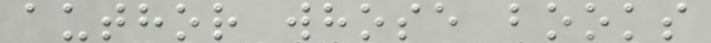author whose books
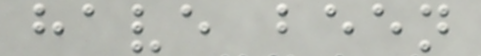have been
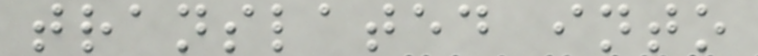translated into
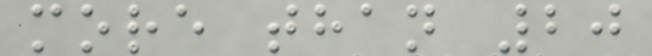more than 20
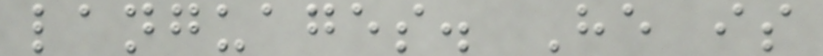languages. He is
